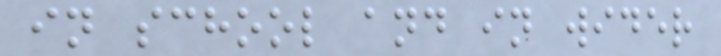in school and in wider
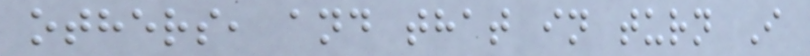others, and that in turn I
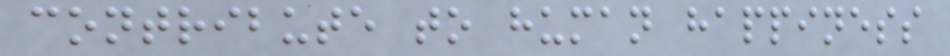contribute to human happiness
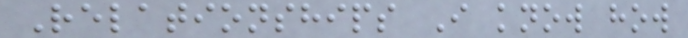Relationships I know how
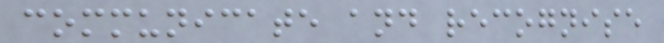communicate and recognise
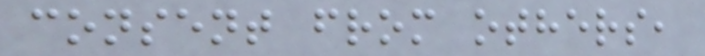consent from others,
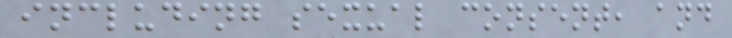including sexual consent, and
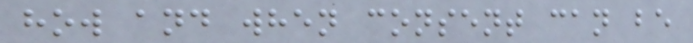how and when consent can be
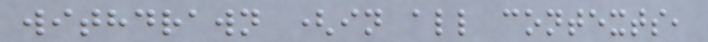withdrawn (in all contexts,
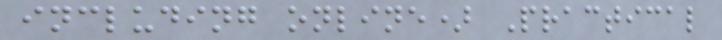including online) Practical
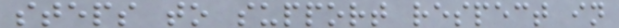steps to support respect in
